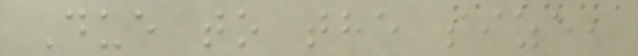Due to the size,
